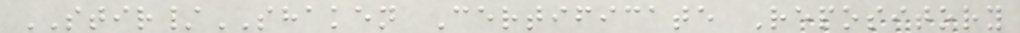STIR/SHAKEN Certificate Repository
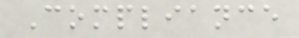Compliance
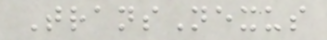TransNexus
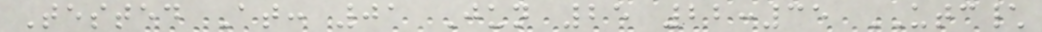Tested At: 01 Jun 25 22:35 UTC\
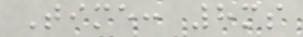Time: 8ms
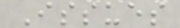Issues
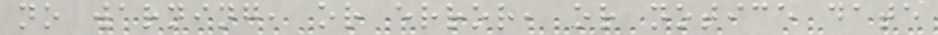no warning, or error, or notice date
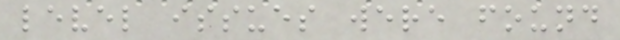level issues were found
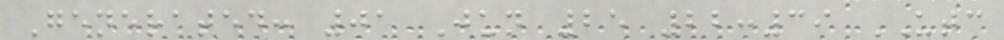Generated: 01 Jun 25 22:39 UTC
